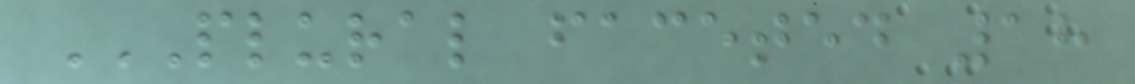PLURAL FACETED 18
